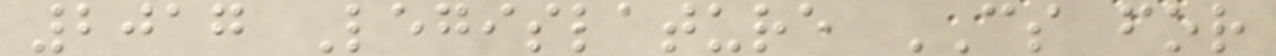2017 Legislature CS for
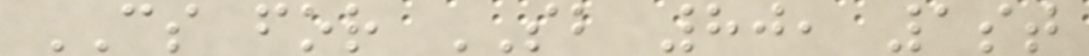CS for SB 80, 1st
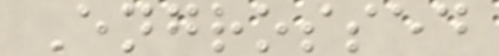Engrossed
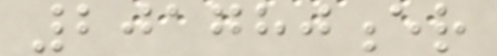201780er
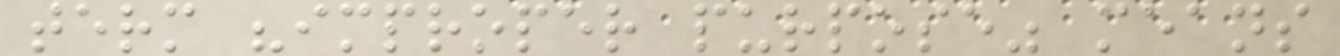term "improper purpose" means
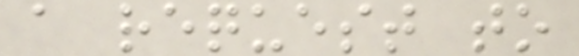a request to
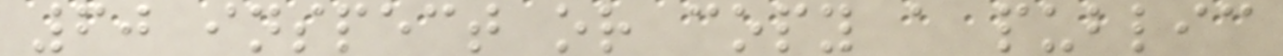60 inspect or copy a public
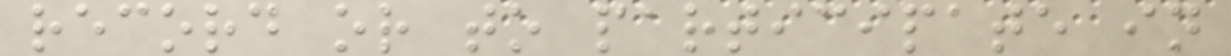record or to participate in
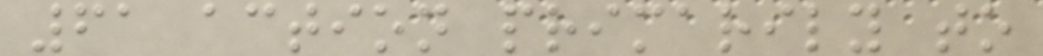61 action primarily to
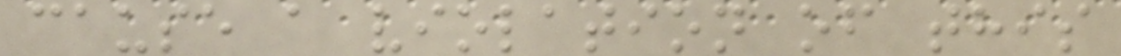cause a violation of this
